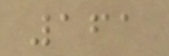161
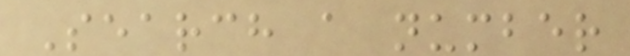Search a number
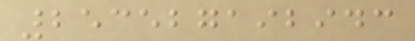253527192943
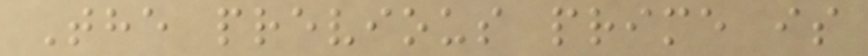The previous prime is
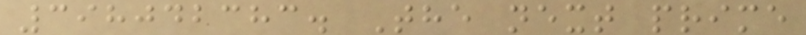398042383. The next prime
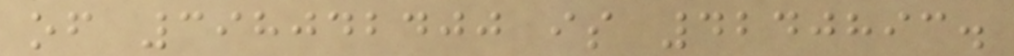of 398042400 is 4240893.
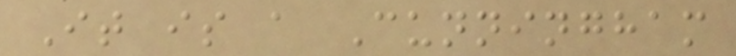It is a Cunningham
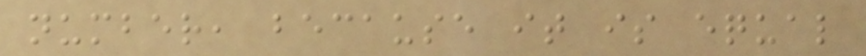number, because it is equal
